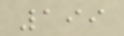199
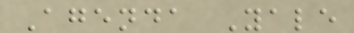Agenda Yale
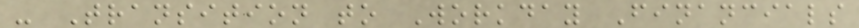- Transition to Workday Financials
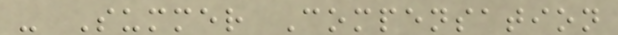- Summer Compensation
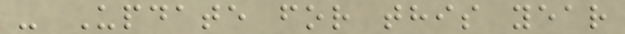- Update for this year
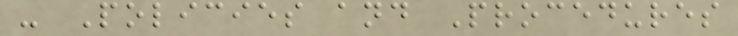- Policies and Procedures
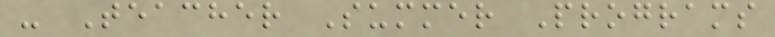- Teacher Summer Programs
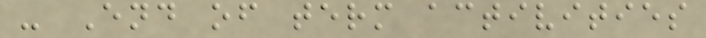- End of term activities
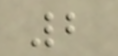2
